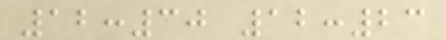12:30 12:23
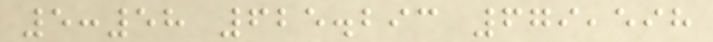5:58 625.293 679,598
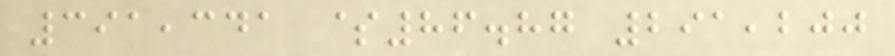391,341 $86.87 291,200
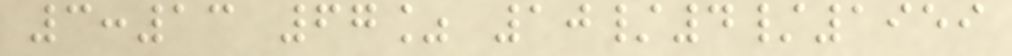3:13 67% 10/4/1959
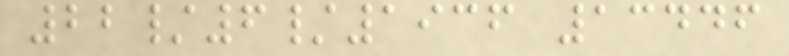22/6/1936 13446
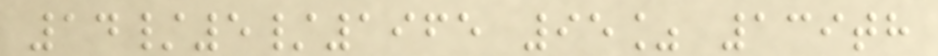14/5/1965 95% 139th
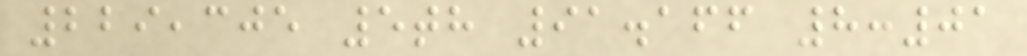229,305 5th 91.166 8:01
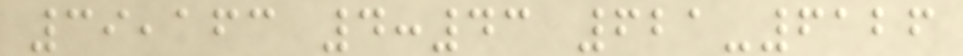39,163 4:43 621-6126
